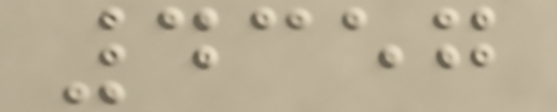4357
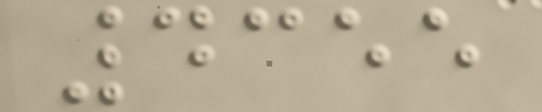4355
